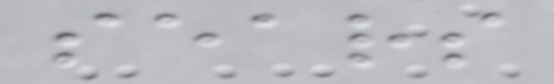sears
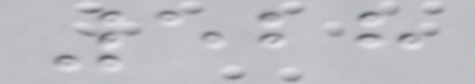528
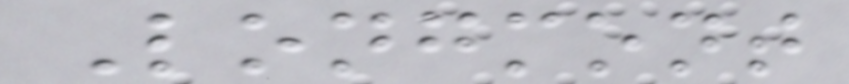Longmont
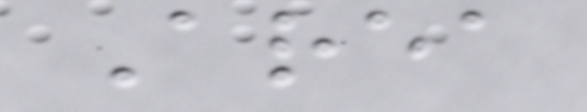Area
